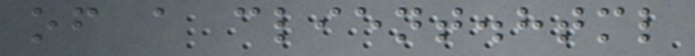of a client.html
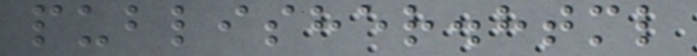publisher.html
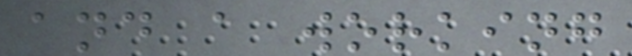and a working
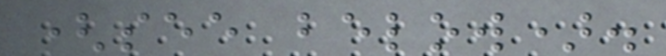(see below).
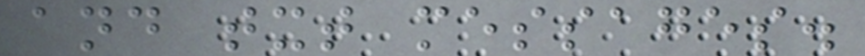and txt messages.
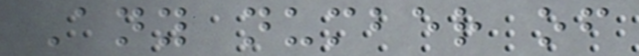Any number of
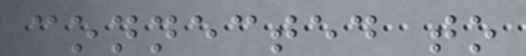connected to
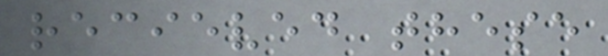recieved these
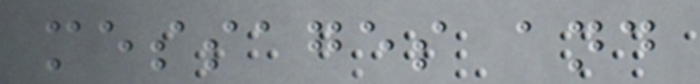messages and
